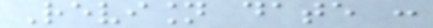Revision date :
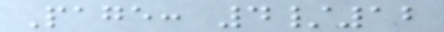Page: 4/12
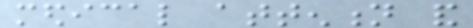medical attention and
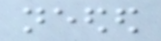needed
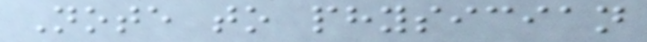Note to physician
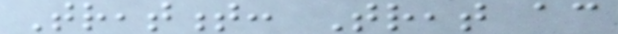Treatment: Treat according
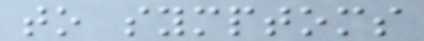to symptoms
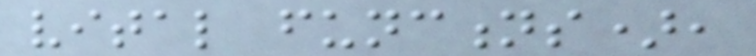vital functions),
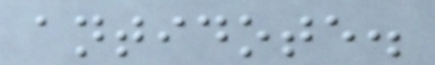antidote.
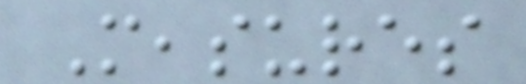Measures
